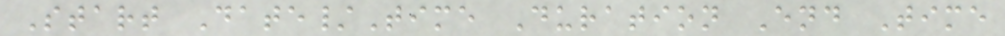Start Date/Time Duration End Time
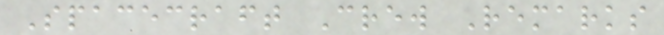Spacecraft Crew Remarks
